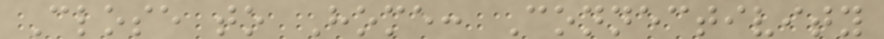Close to Home: Connectivity
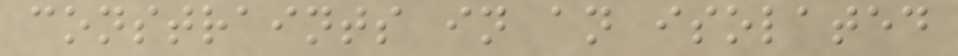constraints in an isolated
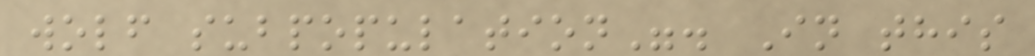wolf subpopulation". In this
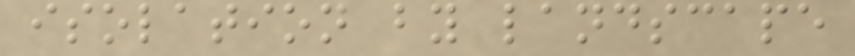isolation by landscape
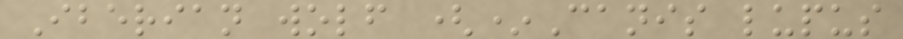Iberian wolf (*Canis lupus
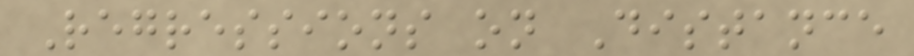Regressions on Distance
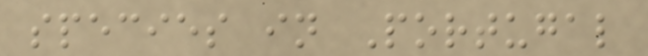species in Portugal
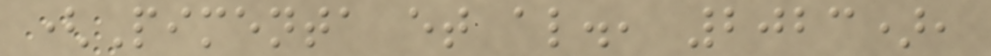(Pimenta et al., 2023),
